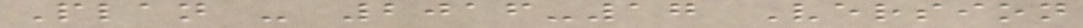Plan - 2016-17 Version
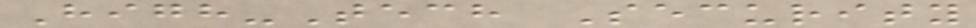High-Tech Security
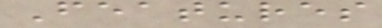Features
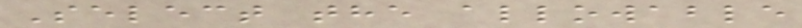Select the allowable
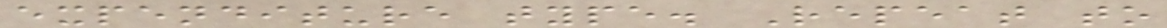expenditure type. Repeat to
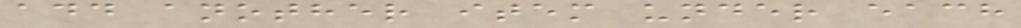add another item under each
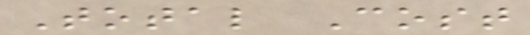Total Cost
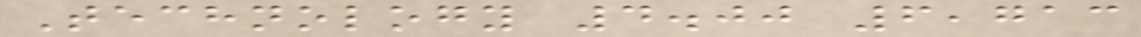Technology 4.00 6,713
